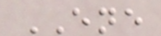ENE
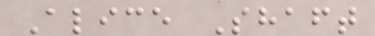Alice Shaft
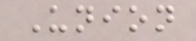Union
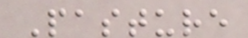Pasture
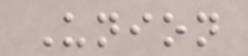Union
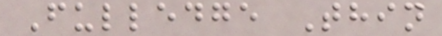Fulledge Thin
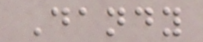Dandy
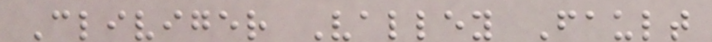Cliviger Valley Fault
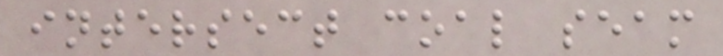intersect coal seam
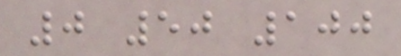0 50 100
